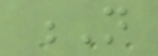N
